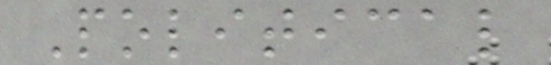Political
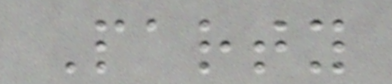Party
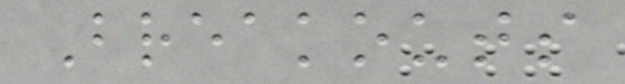Breakouts
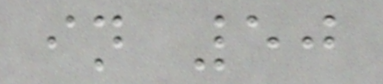in 50
